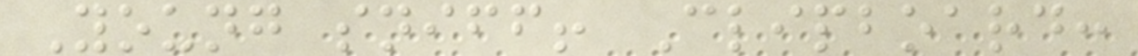Young sniff! Clipboard:
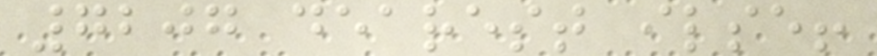7207 dearest ilse!
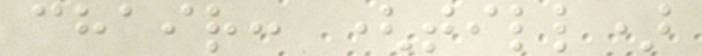chair: (till)
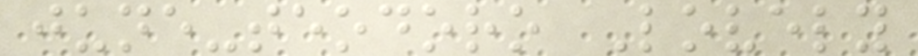june-teodoro Lovely
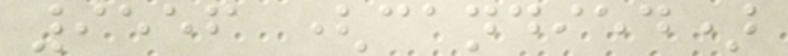9556 (candied)
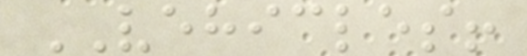VEHICLES!
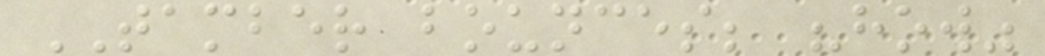TAMBER bounces; "how"
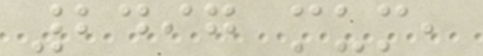2497 mum,
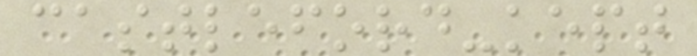castleford-kept
